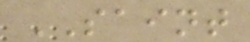SAINT
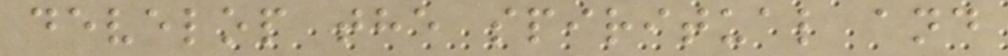develop the spiritual and
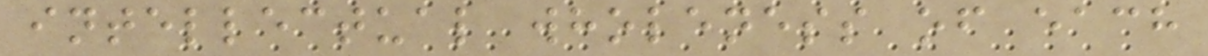intellectual wholeness of each
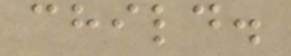child.
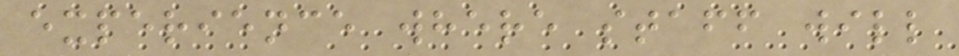experience where staff will
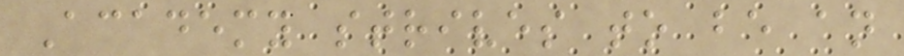Academy strives to be an
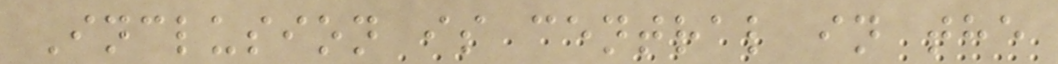Inclusion is central in the
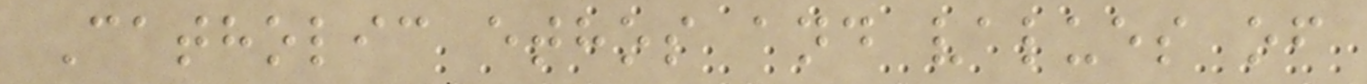Catholic ethos and values of
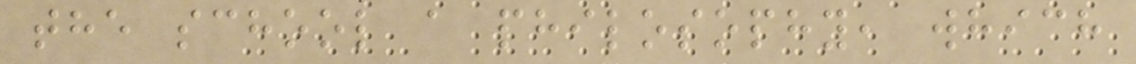the school a philosophy, which
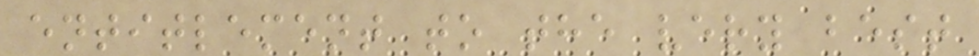entitlement to the very best
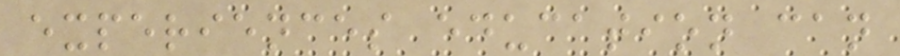experiences education can
